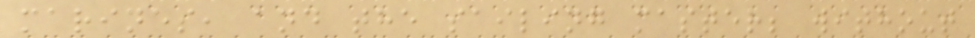marines, and the sailing master; without
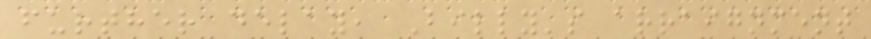further delay, Billy's arraignment
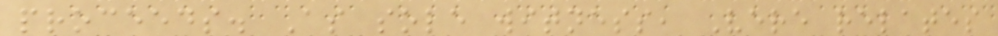proceeds. As sole witness, Vere relates
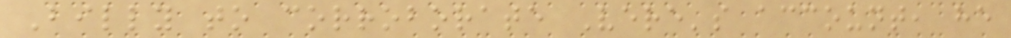Billy to corroborate Vere's account, he
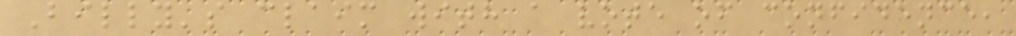Billy's claim with a vote of confidence,
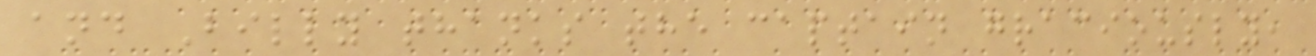and Billy thanks the captain graciously,
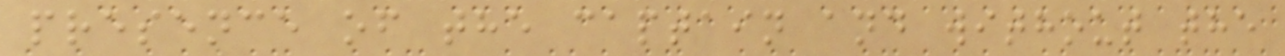presence of the captain and without the
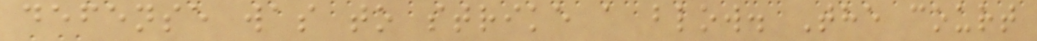defense was to strike a blow. The court
